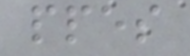ppes
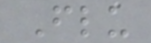Flu
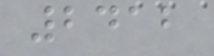2412
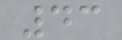43
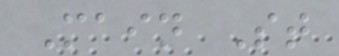Main St
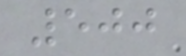500
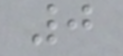0
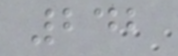242
